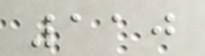110
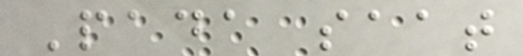Pada saat
